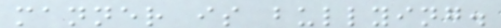manner is bullying.
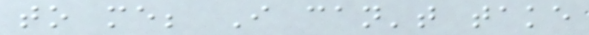to me; I can't take
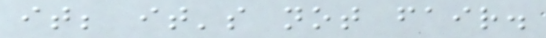it; it's not fair.
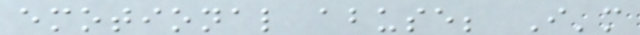emotional abuse; I'm
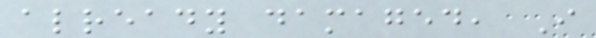already damaged, I
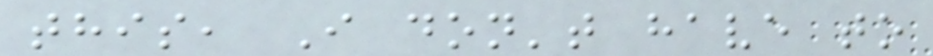this, I don't have to
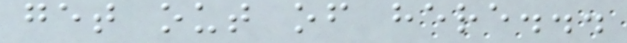get out of here...
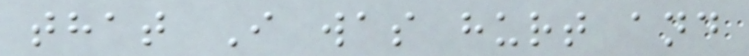that I was hurt and
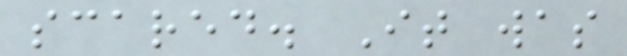scared. It was
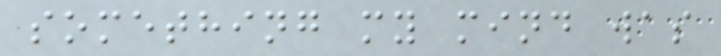something my mind was
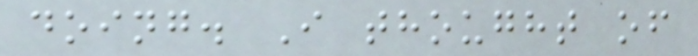doing. I thought of
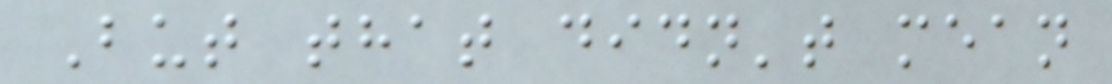But that didn't mean
